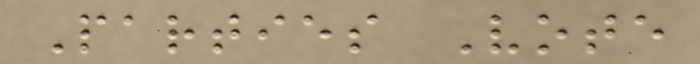Parties Vote
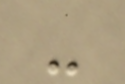-
